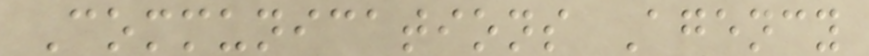Communications Agency
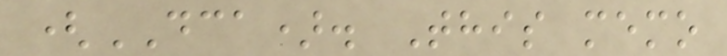(DCA). This memo
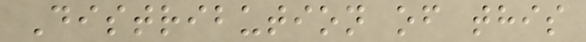Distribution of this
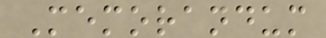Memorandum
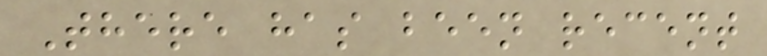There has been recent
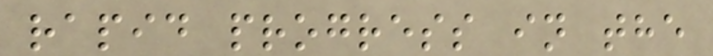rapid progress in the
